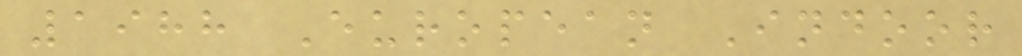1988 European Indoor
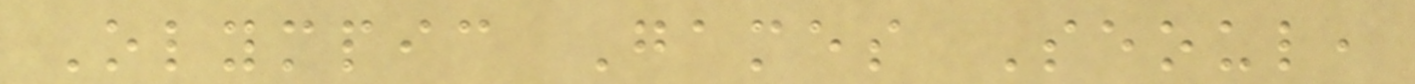Olympic Games Seoul,
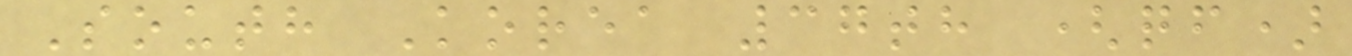South Korea 37th (qf)
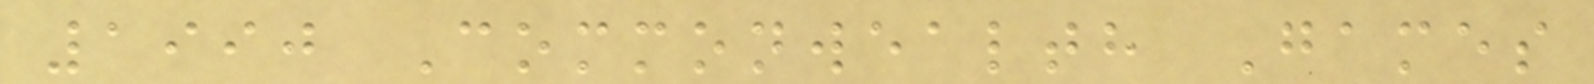1990 Commonwealth Games
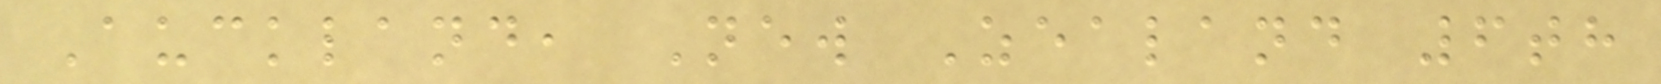Auckland, New Zealand 6th
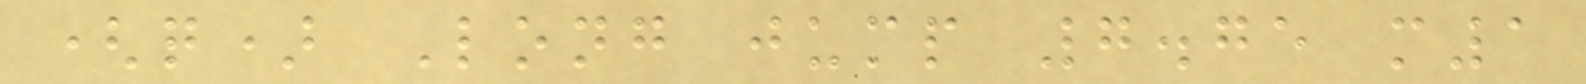(q) Long jump 7.75 m1
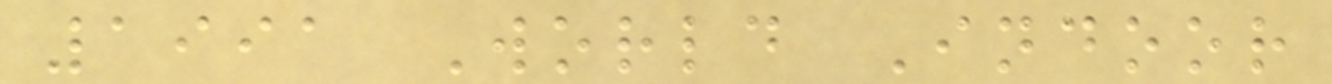1991 World Indoor
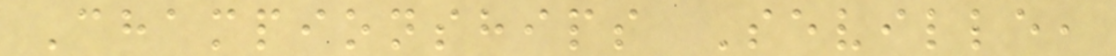Championships Seville,
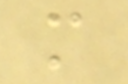m
